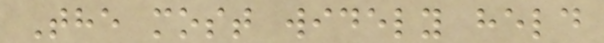The most widely held
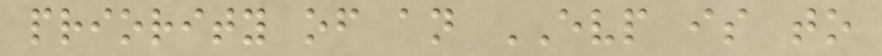priority of an EVP is to
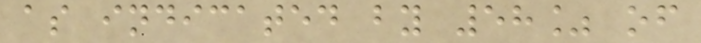as indicated by 58% of
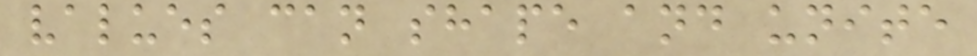values can shape and unite
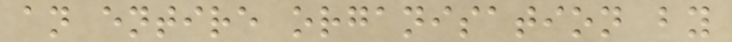an entire organisation by
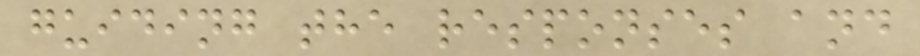guiding the responses and
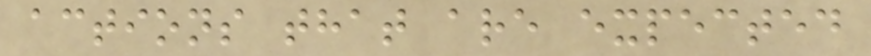actions that are expected
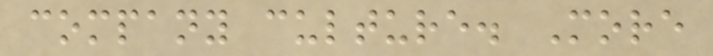company culture. More
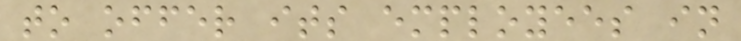to offer its employees in
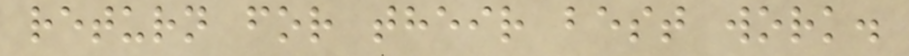return for their best work.
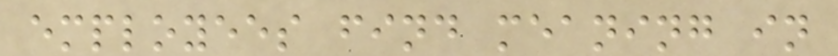employees find meaning in
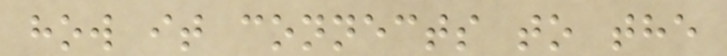how it connects to the
